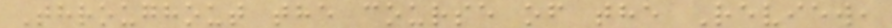Throughout the course of the Review,
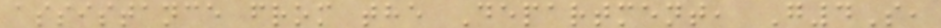assistance from the Department, G4S,
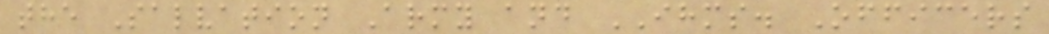the Salvation Army and IHMS. Officers
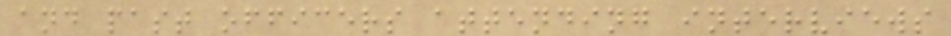and past officers attending interviews
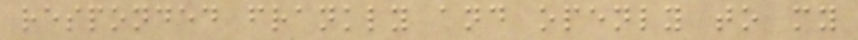responded frankly and openly to my
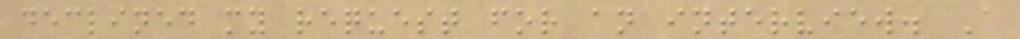declined my request for an interview. A
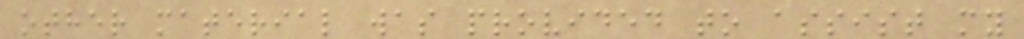other material was provided to assist my
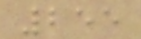255
